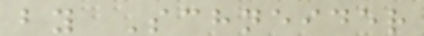by Schneider
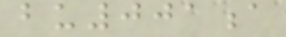bu001a
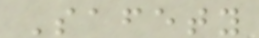Safety
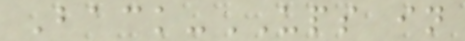Back-UPS in
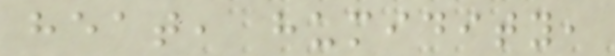heat, humidity,
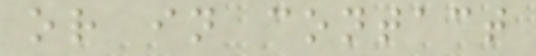or in contact
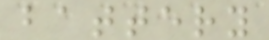battery
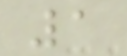1
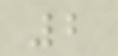2
